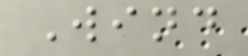Wind
